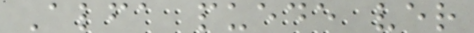Alfa puede ver
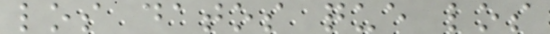los datos que los
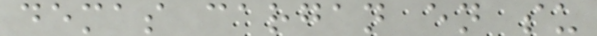demas cargan en su
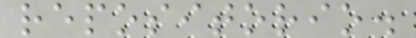repositorio.
